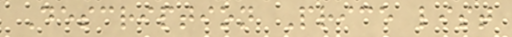Description Price list
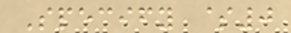Specify $0
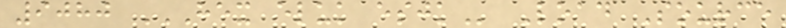9080 HEX ELUK ESJK Load Source
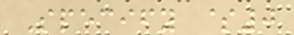Specify $0
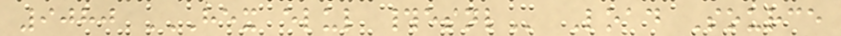9080 HEX ELUL #ESNL Load Source
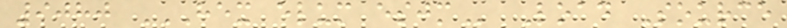9080 HEX ELUM ESJM Load Source
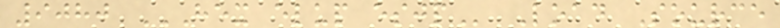9080 HEX ELUP ESJP Load Source
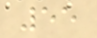55
